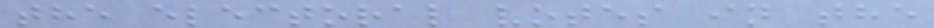the electoral votes in the
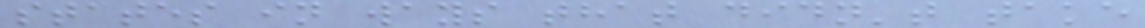states in ways that didn't take
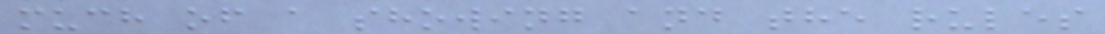much of a showing and the rules
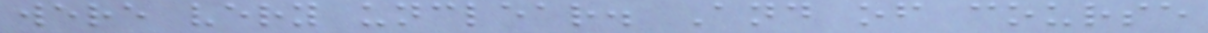were very unclear. And of course
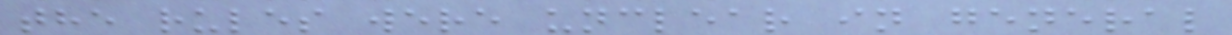the rules were unclear in general
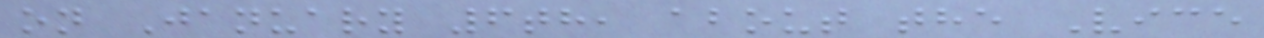on January 6th, about the Vice
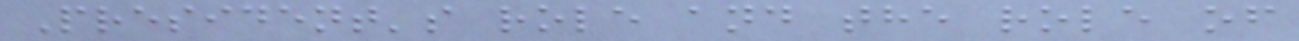President's role and the role of
